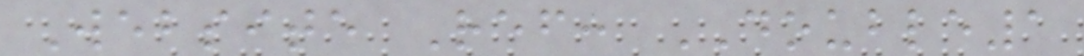Website Ref: DOUBLE1
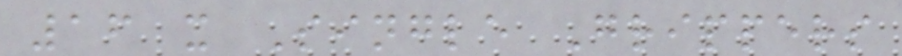16 x Single Grippers
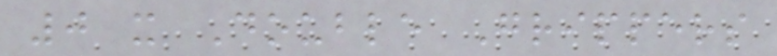0 x Double Grippers
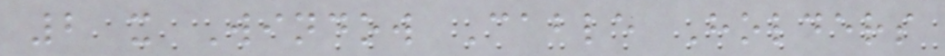2 x Window Cable Holders
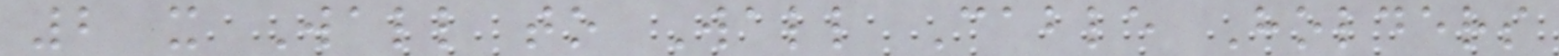2 x Wall to Wall Cable Holders
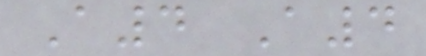A4 A4
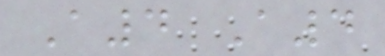A4 A4
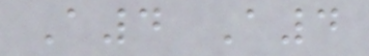A4 A4
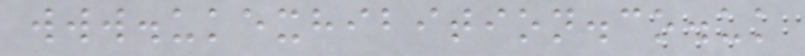www.ukexhibition.co.uk
